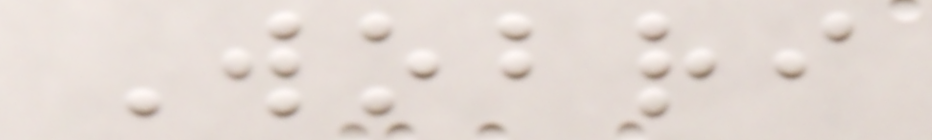Wobri
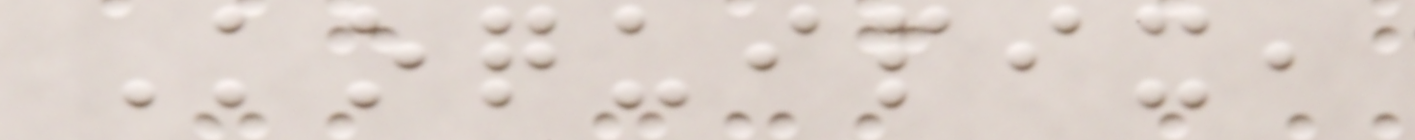Koquipix,
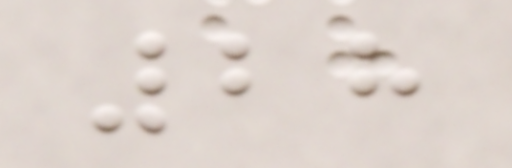28
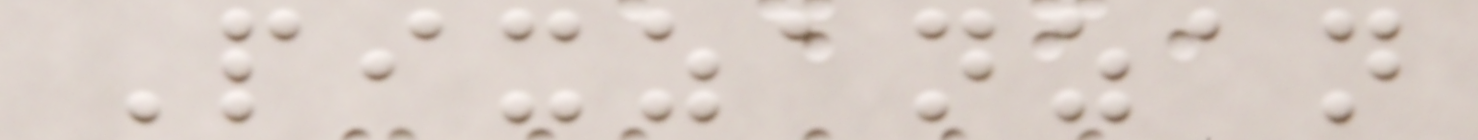Pixzanzan
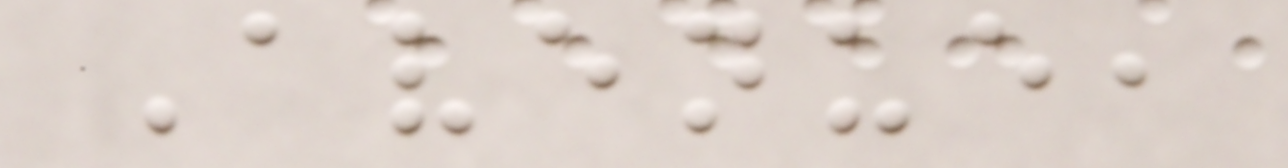Avenue,
